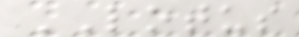LOTUS
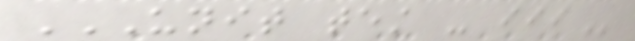UNIT TEST - III
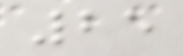25
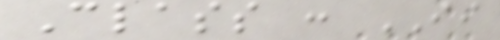Class : II
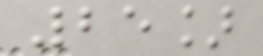25]
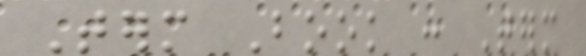Term Book : Term
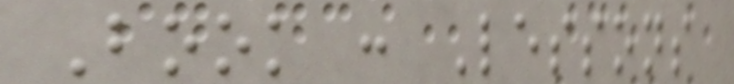Book : Lessons
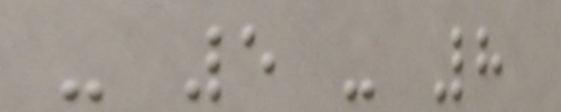- 5 - 8
